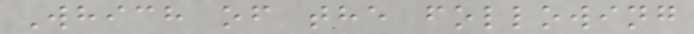Which of the following
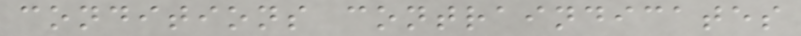conditions contraindicates
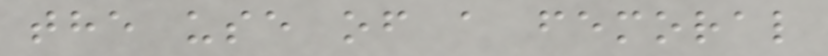the use of a femoral
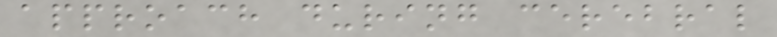approach during cerebral
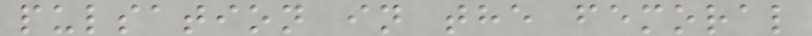pulsation in the femoral
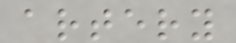artery
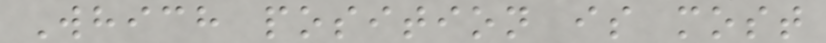Which position is most
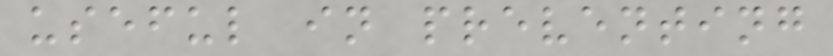useful in preventing
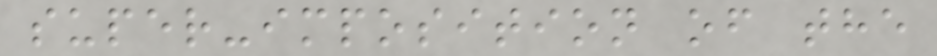super-imposition of the
